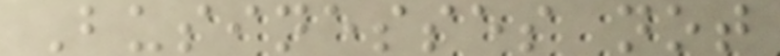Businesses not
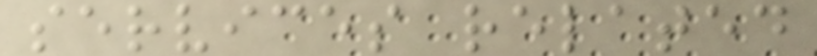services related
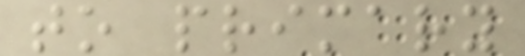to primary
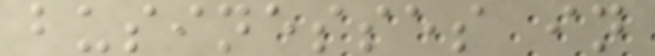businesses in
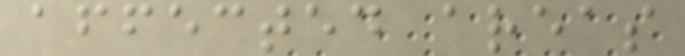affected areas
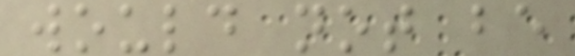would not be
